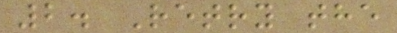2. Retry the
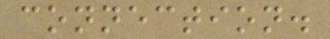connection.
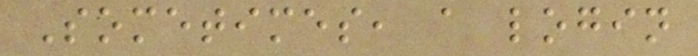Sometimes, a login
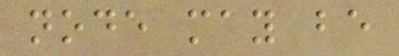node may be
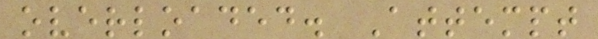overloaded. Attempt
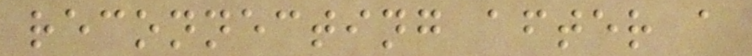reconnecting after a
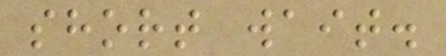short wait.
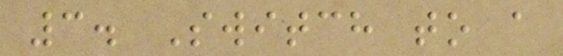3. Switch to a
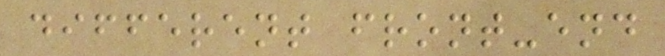different front-end
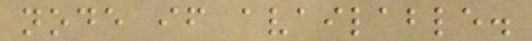node if available.
